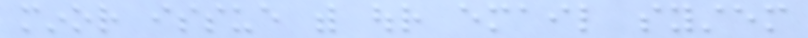minor issue with our email system
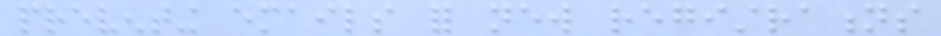preventing emails for new registrations
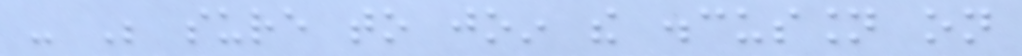- Be sure to join the discussion on
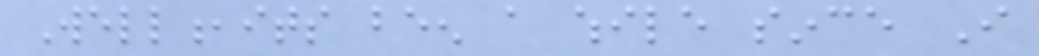Well,its been a while since I
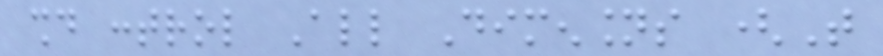should control All Dimensions (That
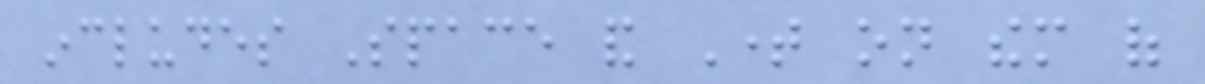includes Space and Time on them of
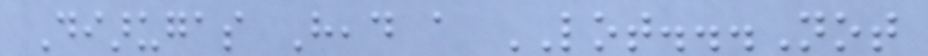Diarugas Head a LOT...Not
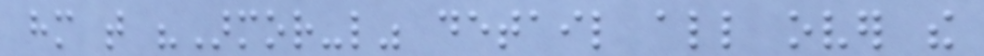him that "Armor-like" detail all over the
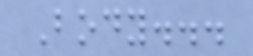Body...
